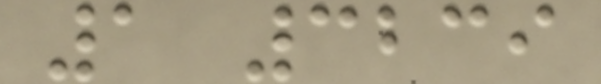1 3239
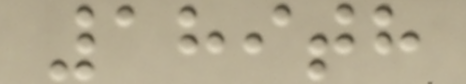189th
